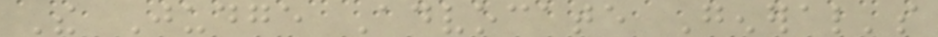The Judge Advocate General's
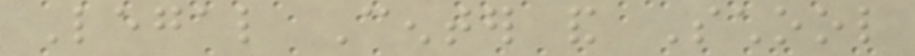Legal Center and School
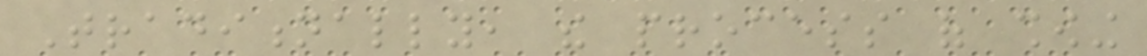Traditionally, the process of showing
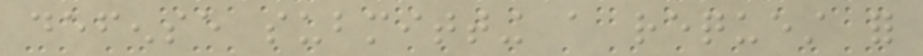defense submitting a request for
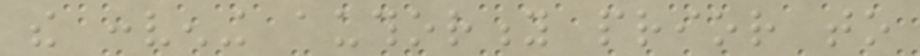the convening authority prior to
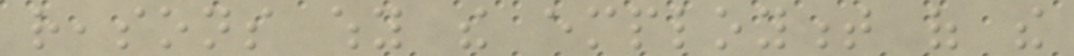reasons why the employment of the
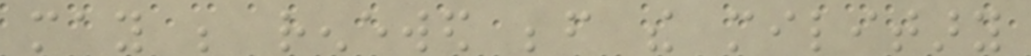may be renewed before the military
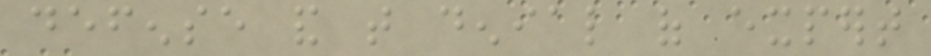defense and that denial of expert
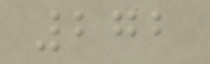272
